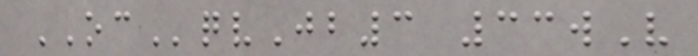OCqvJb3 33wV
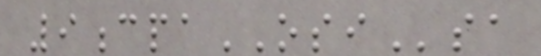9cpaOSIsa
